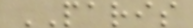PARIS
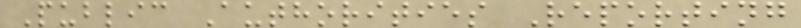Public Authorities Reporting
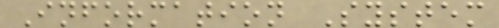Information System
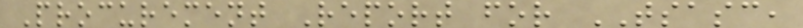Procurement Report for TSASC,
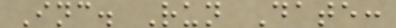Inc. Run Date:
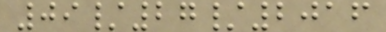09/27/2016
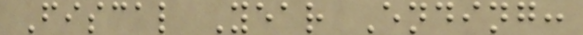Fiscal Year Ending:
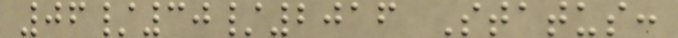06/30/2016 Status:
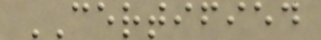CERTIFIED
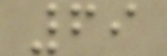69
